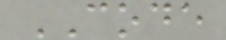CODE
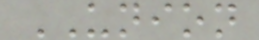UNION
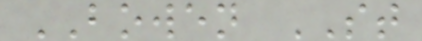BOWEN ST
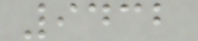9432
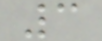3
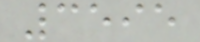3595
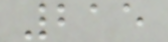215
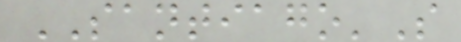SANTIAGO'S
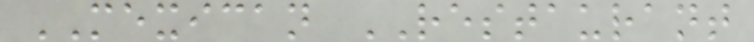MEXICAN RESTAURANT
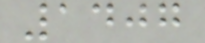1407
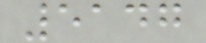5147
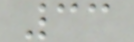33
